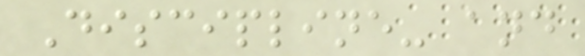Discipline- and
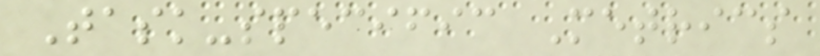Task-specific Metrics
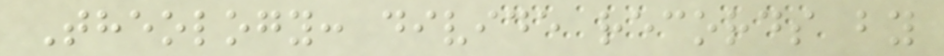Theology: divide records by
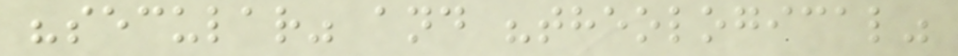"secular" and "theological"
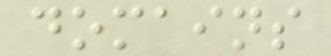domains
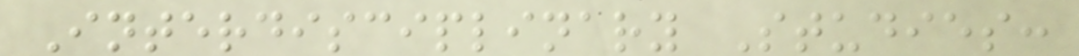Interdisciplinary Studies:
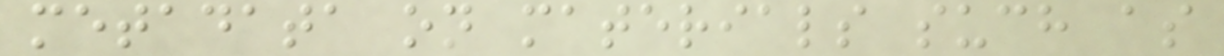metadata on materials such as
